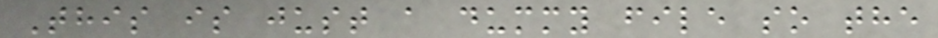This is just a dummy file so the
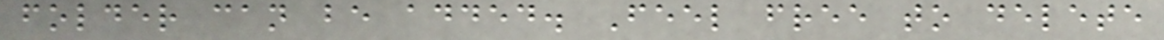folder can be added. Feel free to delete
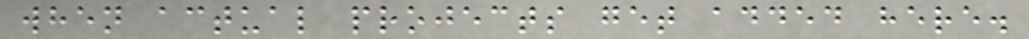when actual projects get added here.
